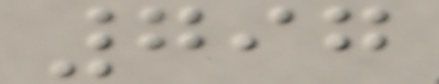797
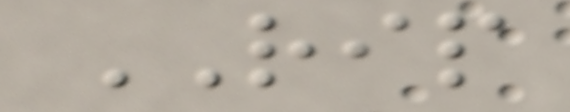RIP
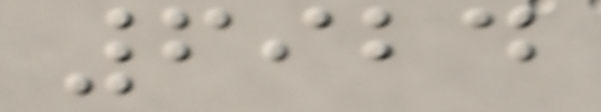6924
